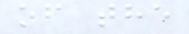of the
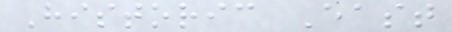Historic East
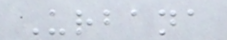Urbana
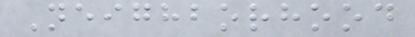Neighborhood
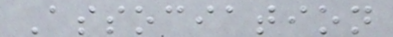Association
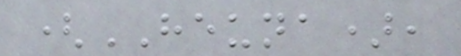(HEUNA),
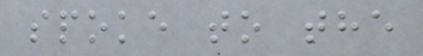spoke to the
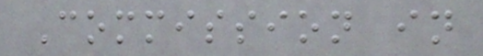Commission in
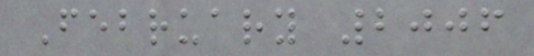February 2006
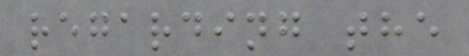regarding the
